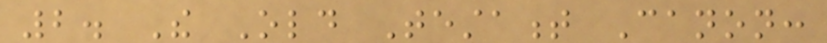2. The Old Testament Canon:
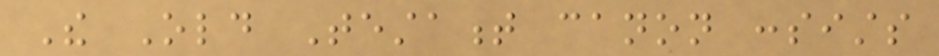The Old Testament canon consists
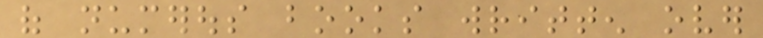of numerous books written over
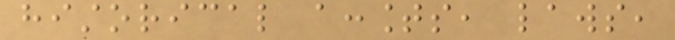historical accounts, laws,
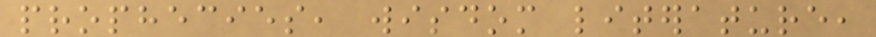prophecies, wisdom literature,
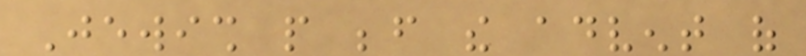Jewish people before the advent of
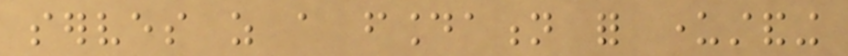serves as a foundation for understanding
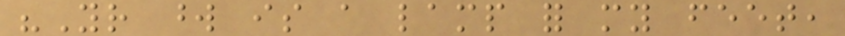"Your word is a lamp for my feet,
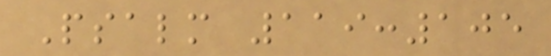Psalm 119:105
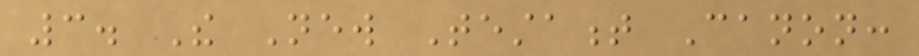3. The New Testament Canon:
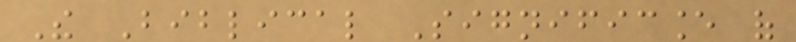The Biblical Significance of
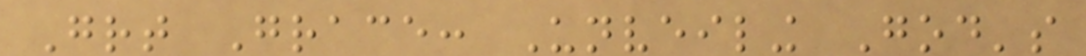Great Grace: Unveiling God's
